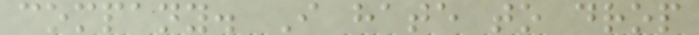company. I hate to drop
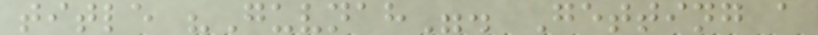title "Guvnah". Getting a
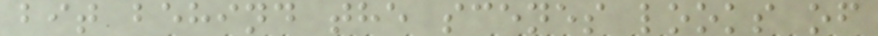bit behind the scenes looks of
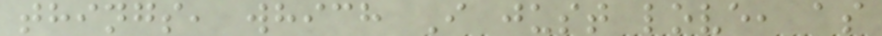things, which I just love, as
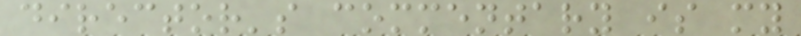director's commentary is my
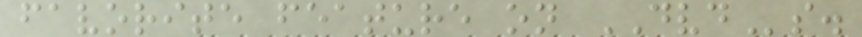favorite feature on DVDs.
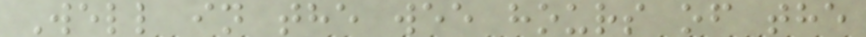Well in the wee hours of the
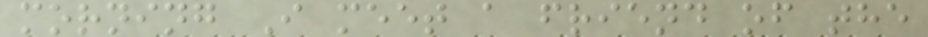morning I meet a friend of the
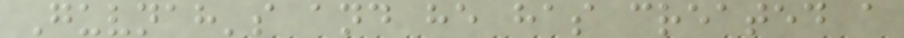Guvnah's and he has created a
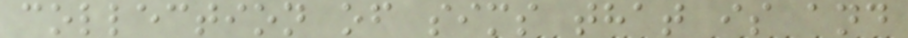collection of sims that is and
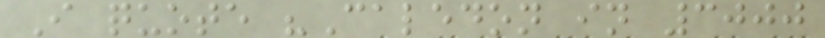I quote "Caledon in 3000
